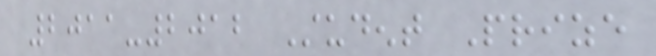2011-2012 Student Prize
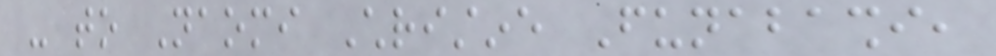- to Naomi Christine Funabashi,
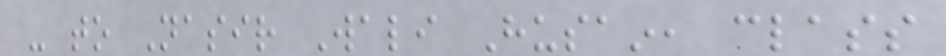- to Nasir Wali Husain, class
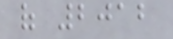of 2012
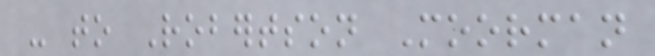- to Robertson Moorman
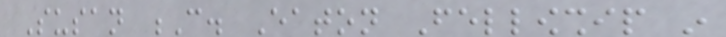Susan C. Eaton Fellowship in
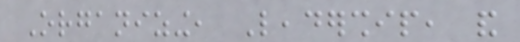Organizing, Leadership, and
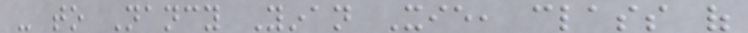- to Nancy Yinan Xie, class of
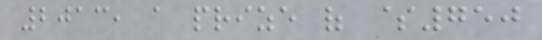2013, a prize of $750
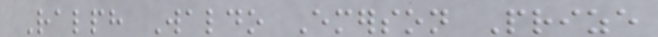Ralph Waldo Emerson Prize
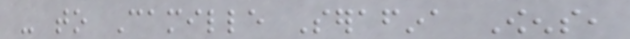- to Camille Serafina Owens,
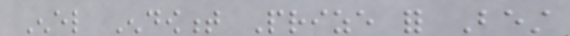Enel Endowment Prize for Best
